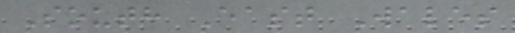South East Wales
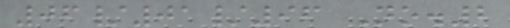06/01/96 No.2
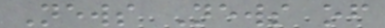News News of
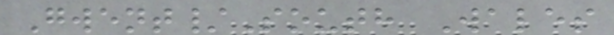Gwent/South Wales
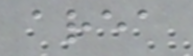area
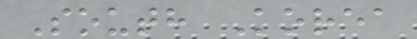South Korea
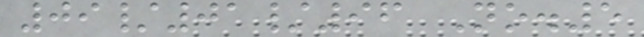09/01/96 No.5
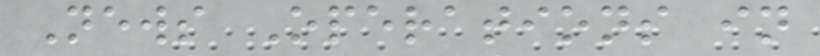News Operations in
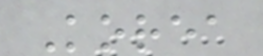Korea
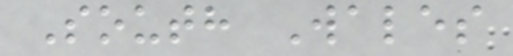South Wales
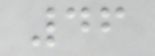46
